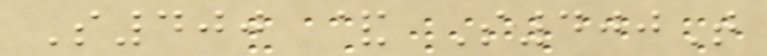S400 & S400T
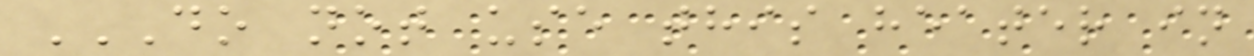DO NOT USE THIS HEATER IN
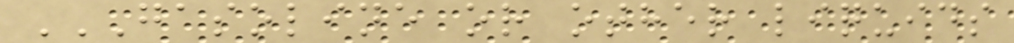GASOLINE OR OTHER LIQUIDS
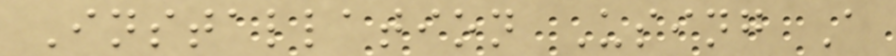Installation Using A
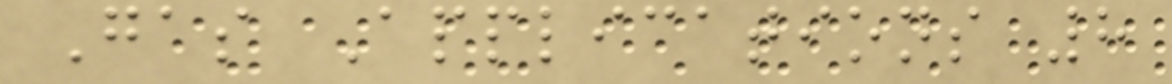Gas Applications 8
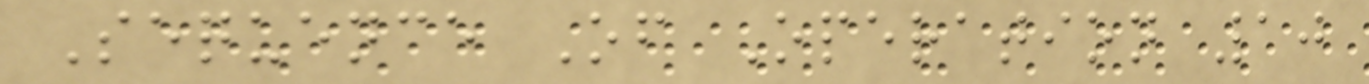Sequence Of Operation 10
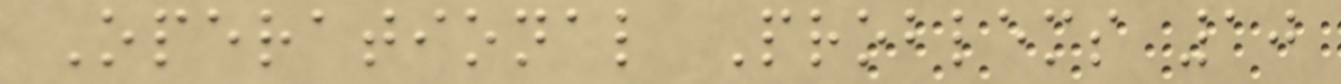Operational Problems 10
